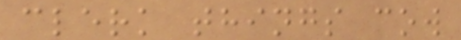clerk things cow
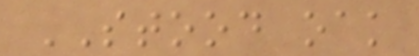STOOD oak
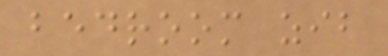bedroom zib
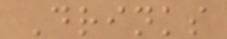Drinks
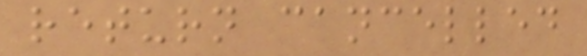return cancelled
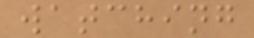watching
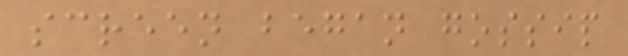screen began gossip
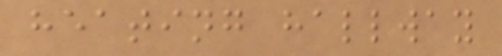heating hallway
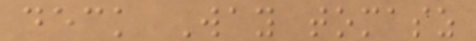deck Way tomasz
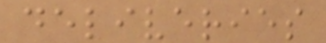deliveries
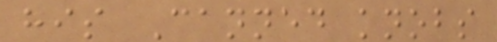his Canned knobs
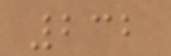232
